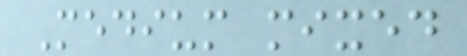Medium mixed
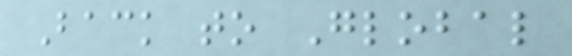Back to Global
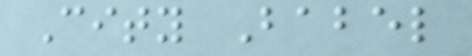City Babel
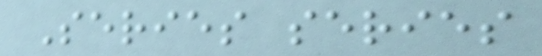Series series
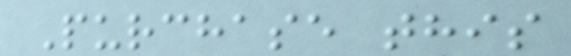Purchase this
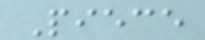Piece
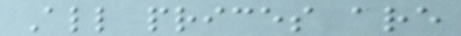All prices are
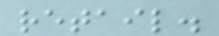retail.
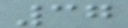37
